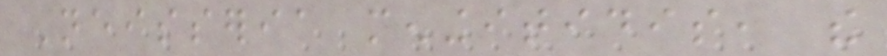Neisseria meningitidis, the
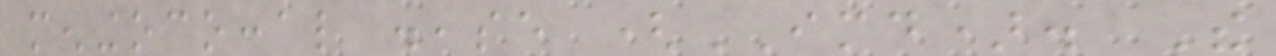meningococcal disease (IMD). The
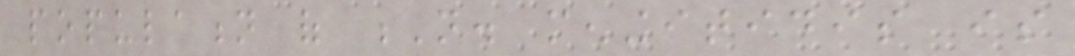population of N. meningitidis is
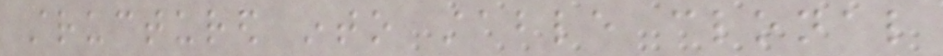structured into stable clonal
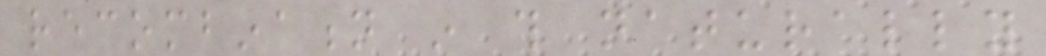recombination in this naturally
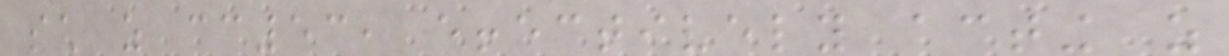such as cc53, effectively acting as
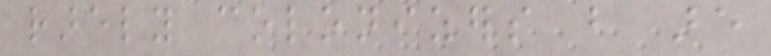rarely colonizers but are
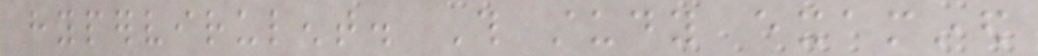hypervirulent. This study examined
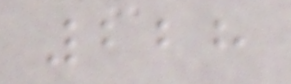228
